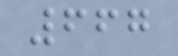667
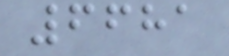6681
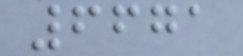6671
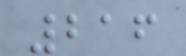216
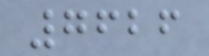7626
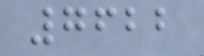7622
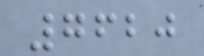7620
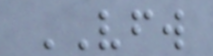VFW
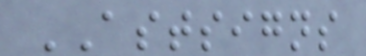ASTSIGNS
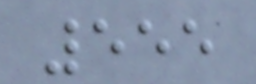555
